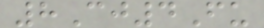8Cj4Fu
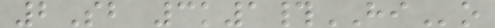2Sb 3k1#HIo
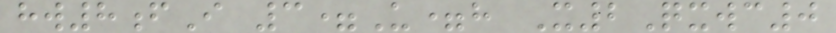hw8fI 3=U=h X2Qxwc0
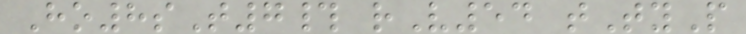Ho8sT7# rV54 tTyP
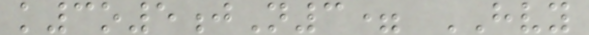k3o5jN3= HVY
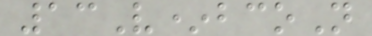13V*bcoN
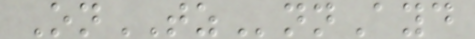OnTZnnAyd
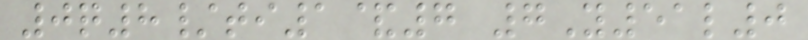0q8/ti1&7 7Y51l0
